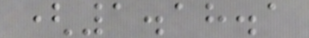(1.18.1
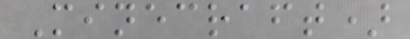Minecraft)
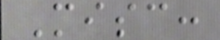Misc:
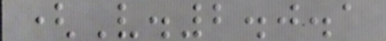(V.2.0.1
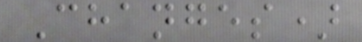Changes)
